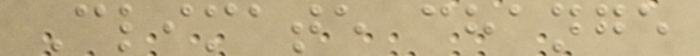Climate change
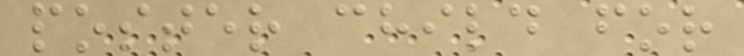poster child for
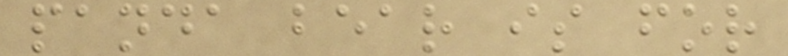panda bear is for
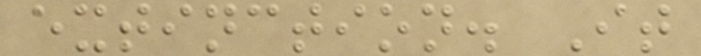extinction. It
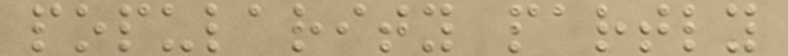popularity partly
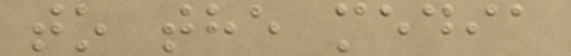to the media
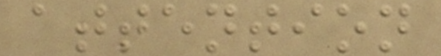attention
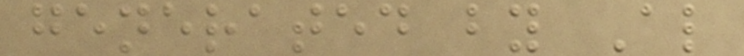generated by Al
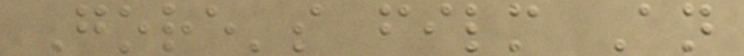Gore's film An
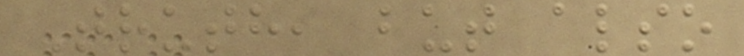Truth, but also
